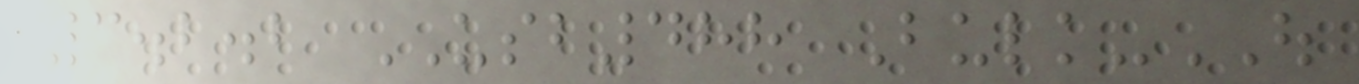3.2.2 USB488 Bulk-OUT
